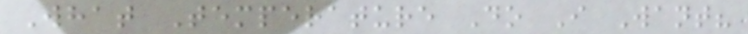What Temperature Do I Want?
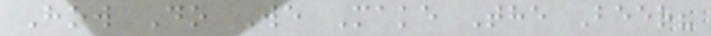How Do We Make The Beer?
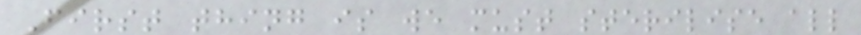First thing is we must sterilise all
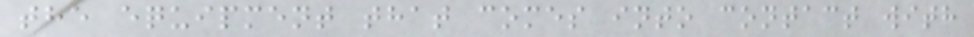the equipment that comes into contact with
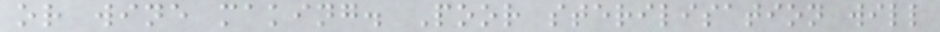or wine making. Poor sterilisation will
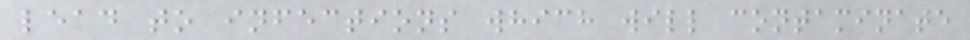lead to infections which will contaminate
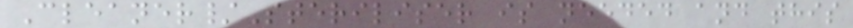Cleaner/Steriliser is needed and this
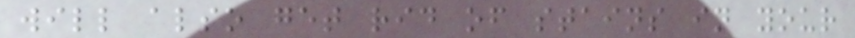will also get rid of stains in your
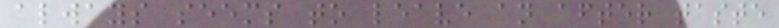always seems to leave an after taste
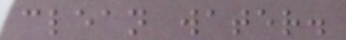clean water.
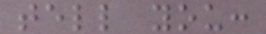tell you:
